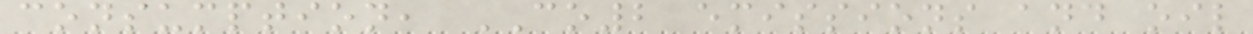consumption, CO2 emissions and oil
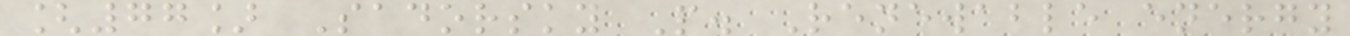[77] Sadorsky P. Renewable energy
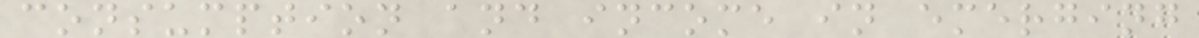consumption and income in emerging
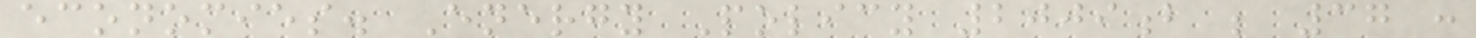economies. Energy Policy 2009b ; 37 :
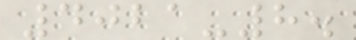4021-8.
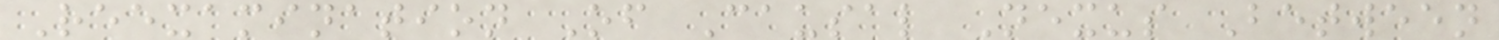Reexamination Of Causal Nexus Between
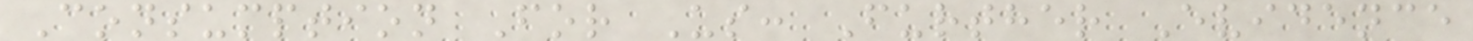Consumption For Us: Further Evidence
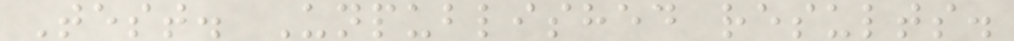Test. Unpublished results.
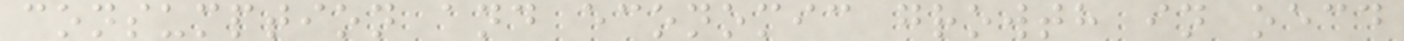consumption and economic growth in oecd
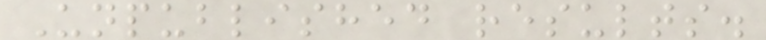Unpublished results.
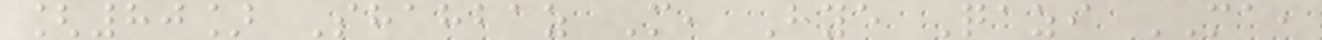[80] Shahbaz M, Hye Qazi MA,
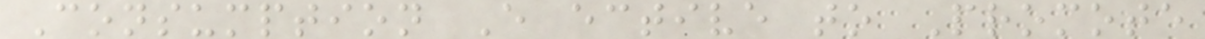Consumption E ective to Promote
